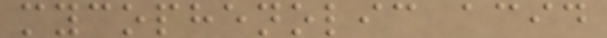mycophenolic acid
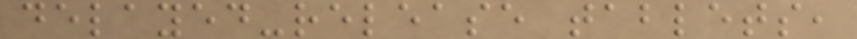delayed-release tablets,
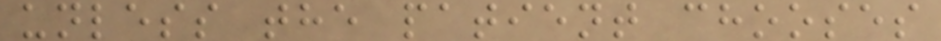unless the patient chooses
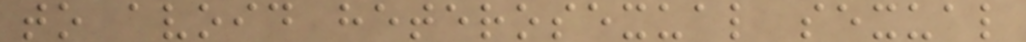to avoid heterosexual sexual
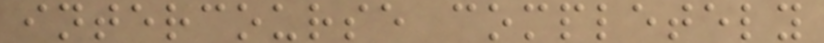intercourse completely
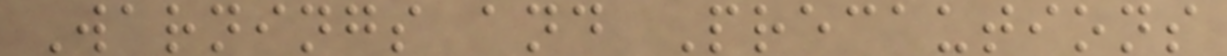Warnings and Precautions
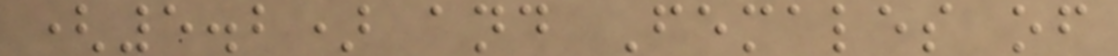(5.2) and Females of
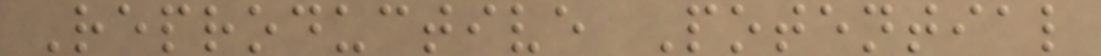Reproductive Potential
